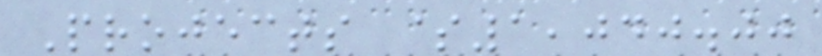Projects $1,040.00
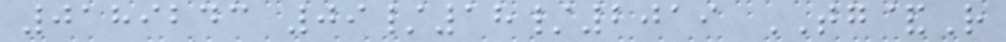0189243 09/18/2019 TG&R
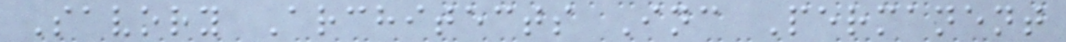Savory Architects Inc Permanent
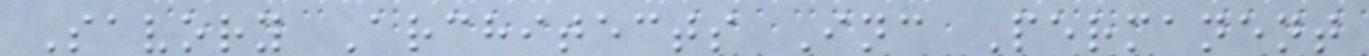Savory Architects Inc Permanent
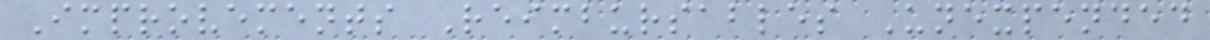Improvements Reimbursables Unexpended
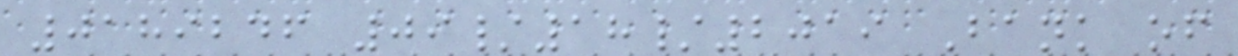0189246 09/18/2019 Bank of
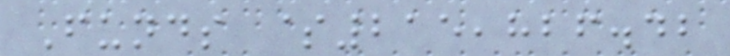Funds $215,826.42
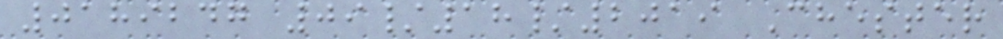0189247 09/18/2019 Chester
